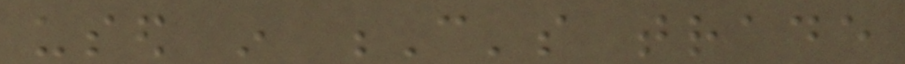used in C's trade
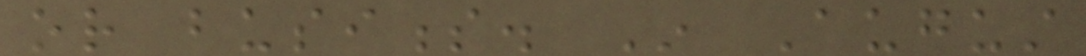or business. In August
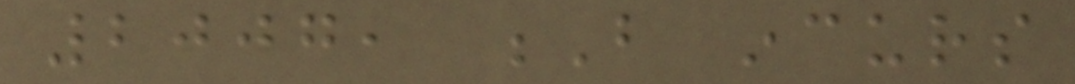2007, B incurs
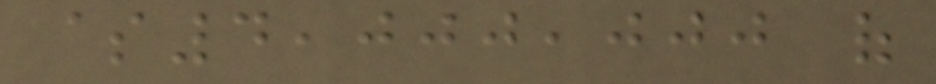$4,000,000 of
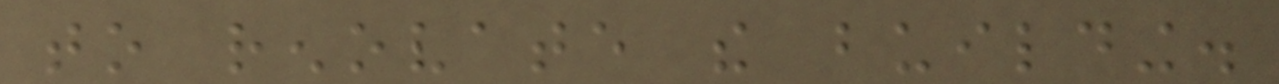to renovate the building.
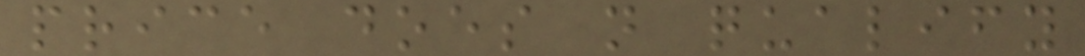price does not qualify
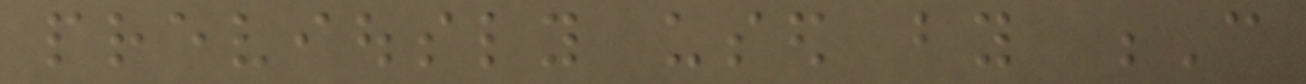previously used by C
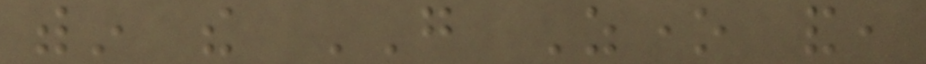within the GO Zone and,
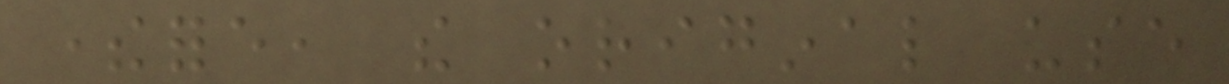therefore, the original use
